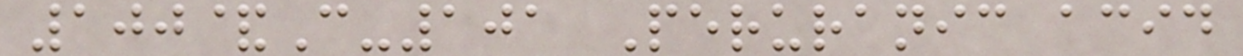100&C-101 Peruranic acid
